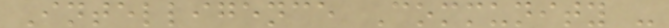Intelligence Community -
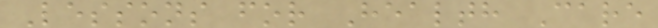Lessons for Health Care
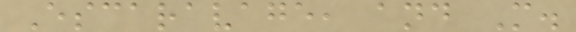Escaravage, and M.
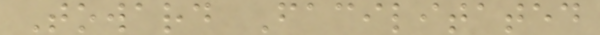Toward Facilitated
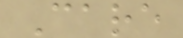Care
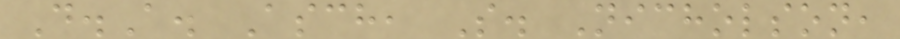D.A. Asch, S. Nicholson,
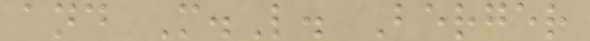and M.L. Berger
